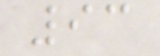93
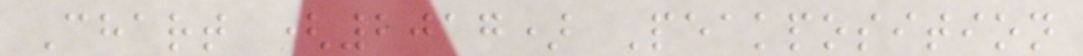Chart (2017) Peakposition
